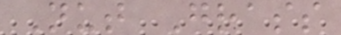Nut Grass
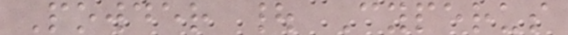Powder | Cyperus
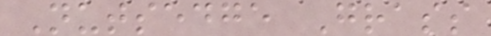Nutsedge Grass
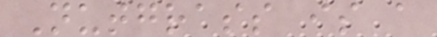Nutgrass is a
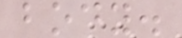body.
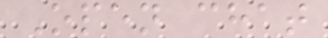Open chat
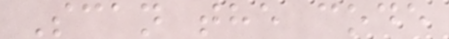Scan the code
